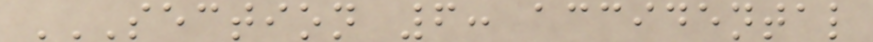SECTION 6: ACCIDENTAL
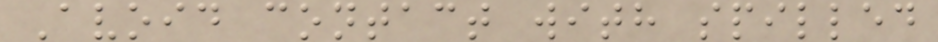Avoid contact with spilled
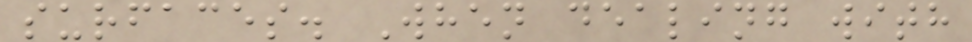surfaces. When dealing with
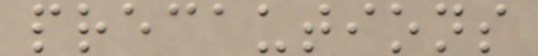precautions
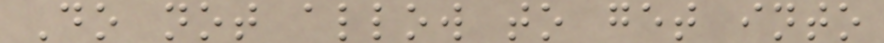Do not allow to get into
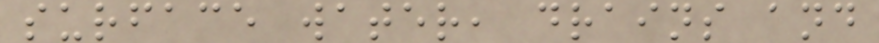surface water, drains and
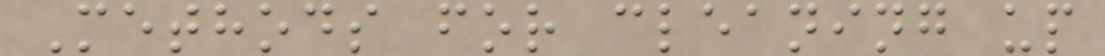Methods for cleaning up
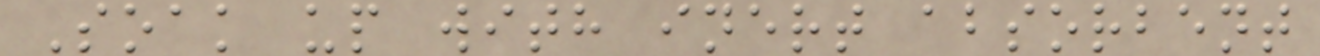Soak up with inert absorbent
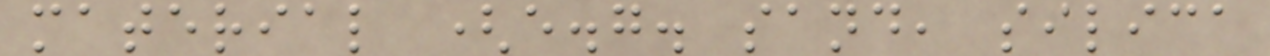material (e.g. sand, silica
